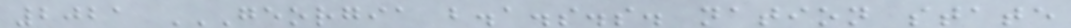2021 GEORGIA B.A.S.S. NATION STATE
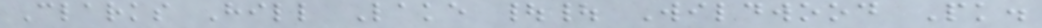Clarks Hill Lake || Wildwood Pk.
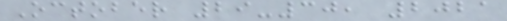October 29-30, 2021
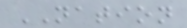NATION
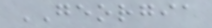GEORGIA
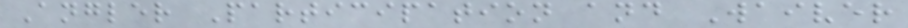Angler Participation and Waiver
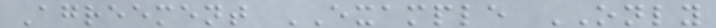Agreement EXAMPLE ONLY
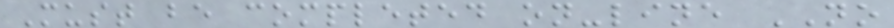Must be completed on-line NO
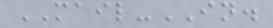MAIL-IN.
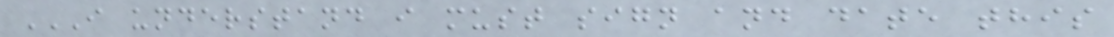I UNDERSTAND I MUST SIGN AND DATE THIS
